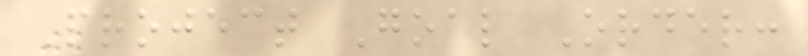Project Goal Order:
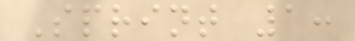Sprint 1:
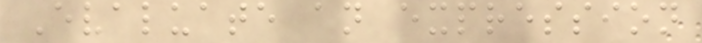Evaluate an expression
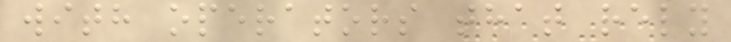with operators that rely
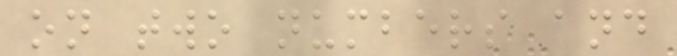on two numbers and
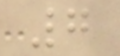7
